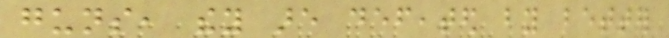guns, they are defeated by better
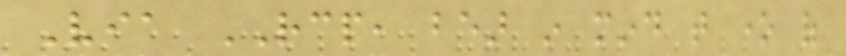Via RCP, bear in mind that one of
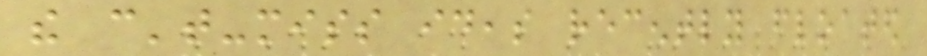the can't-miss ideas recently floated
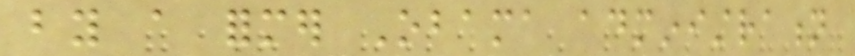by a former Obama administration
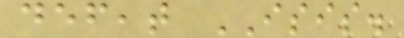defeat ISIS.
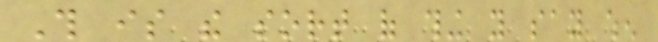This is the sort of thing you say when
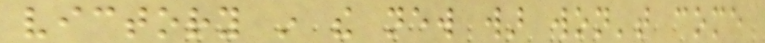victory in the new war won't come
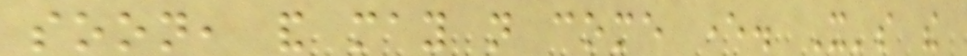soon, and may not come ever. It's the
